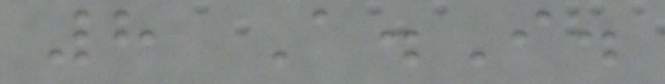8 A.I.
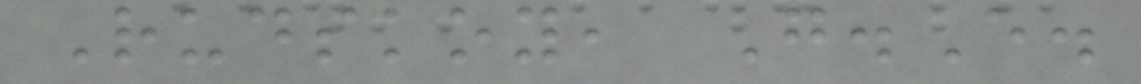Rudskoy, G.E.
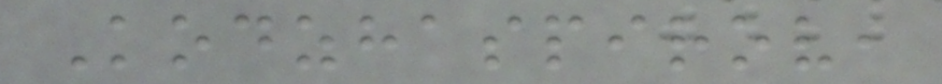Kodzhaspirov,
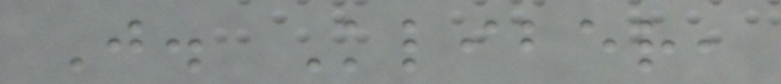J. Kliber,
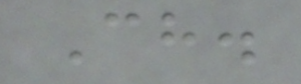Ch.
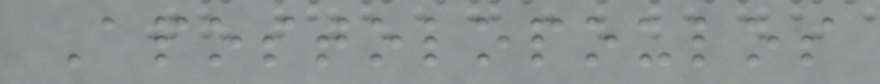Apostolopoulos
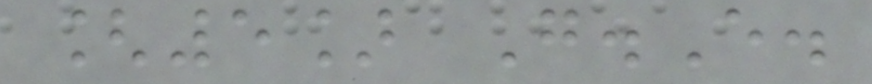[5] G.E.
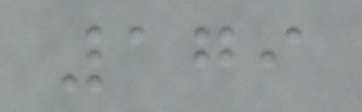179
